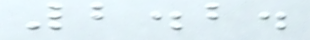2.2.
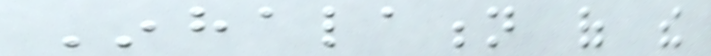Inhalation of the
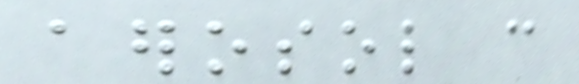aerosol can
